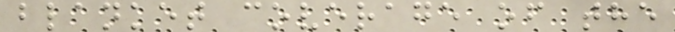blanket coverage of the
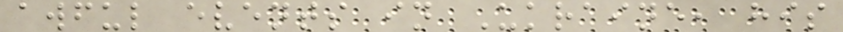awful events in Ukraine, his
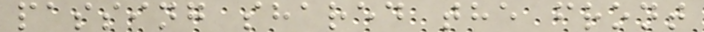passing shared the front
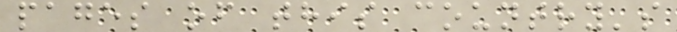pages of this country's
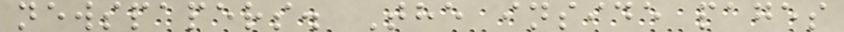newspapers. The inside pages
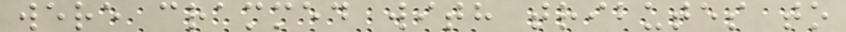were crammed with tributes to
